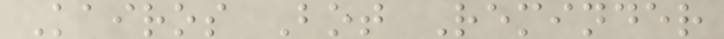Kairos Bot Reminder
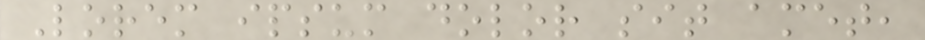Lorem ipsum dolor sit amet,
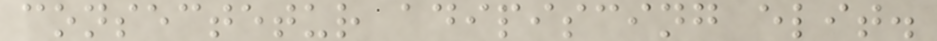consectetur adipiscing elit.
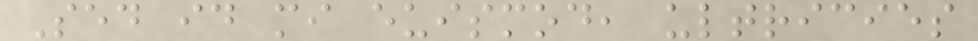Sed id mi euismod, ultricies
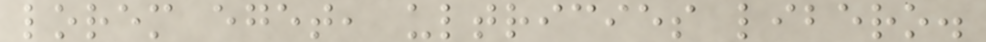lorem eget, ultricies libero.
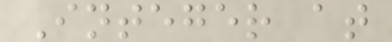Integer at
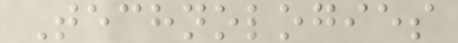Technologies
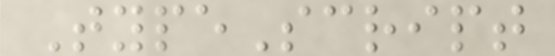TypeScript
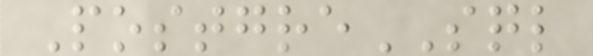PostgreSQL
